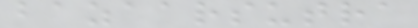bazaarsutra
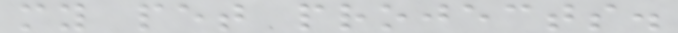my pet projects.
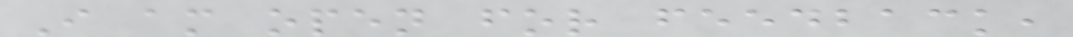I am open for feedback,
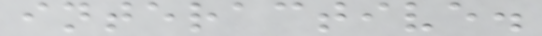interactive.
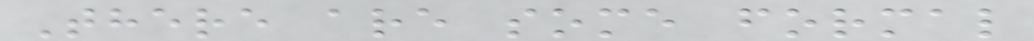There are some formal
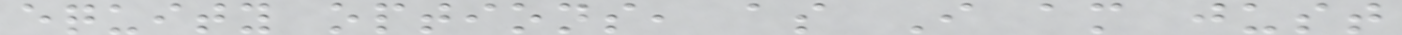equity options, as I am just
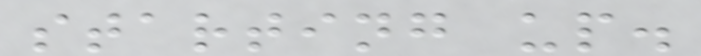starting up.
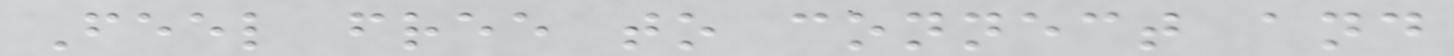Feel free to connect and
